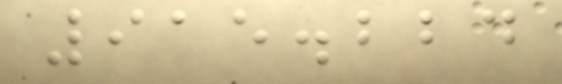915.224
